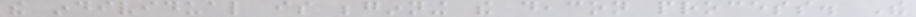the individual is beginning the deacon process. The
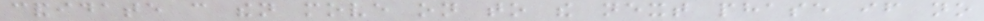candidate can then move on to the next phase if no
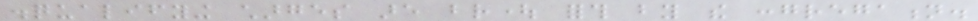disqualifying charges are brought forth by the congregation.
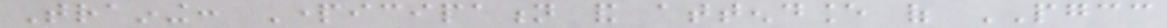Training: Participation and attendance of PGCC
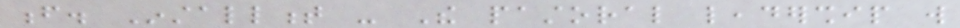f. Installment - The pastoral leadership will
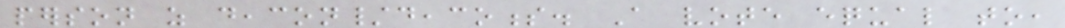person as deacon/deaconess. A vote equal to,
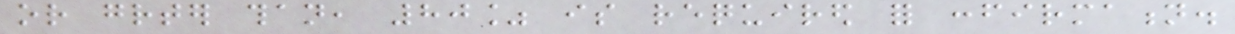or greater than, 80% is required for confirmation.
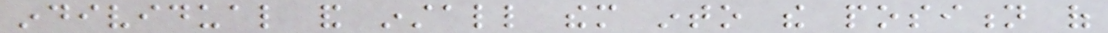individual and install them into the position of
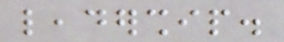leadership.
